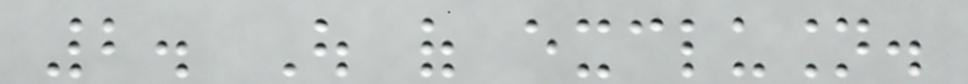2. Out of exclusion.
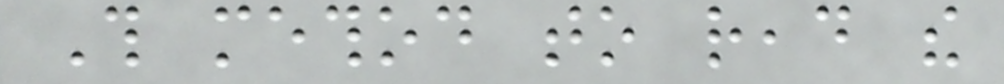This method to read the
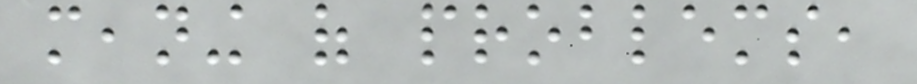meaning of problems,
